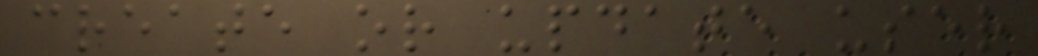create or update user
